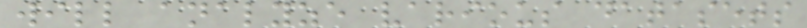will analyze various datasets
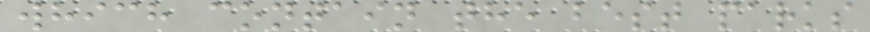which contain the best parks
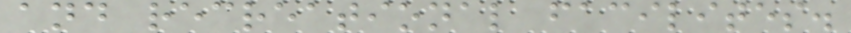and recreational facilites.
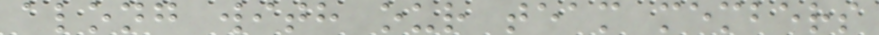along with our team members
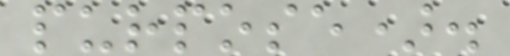purpose).
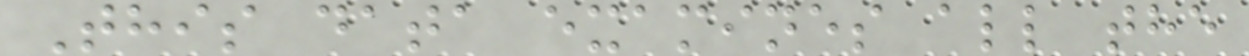This data examines all the
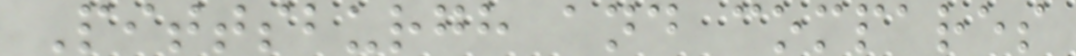Pittsburgh and compares
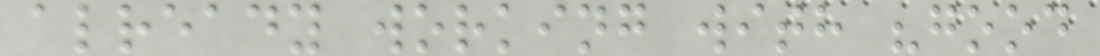already working with "good
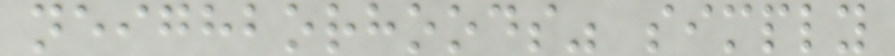neighborhoods" simply
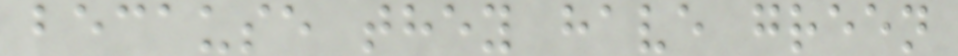because they have green
